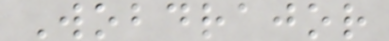Wobdrajor
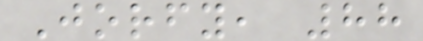Jorfy, 88
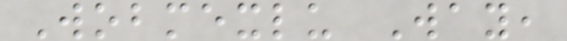Wobmexlu Way,
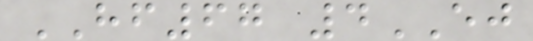HF67 4EJ
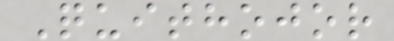Quithojor
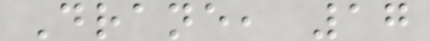Drane, 17
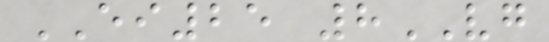EI25 8VG
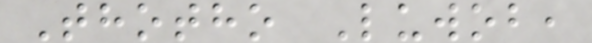Thotho Luwob,
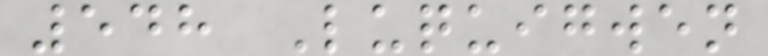548 Luquigwen
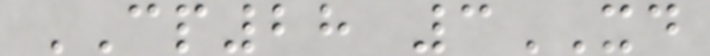CP28 3XD
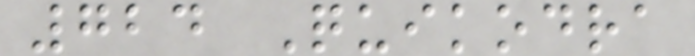724 Quikodra
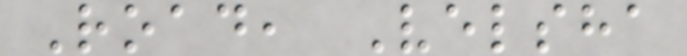Road, Velsha
